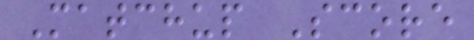Matchup Score
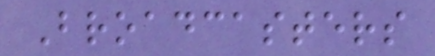Broadcasters
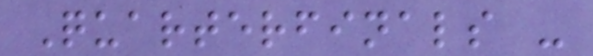Quarterfinals -
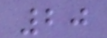20
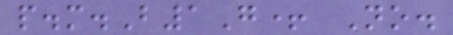p.m.B1G+ No.
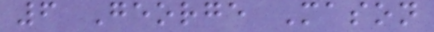6 George Mason
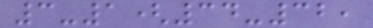3-1(34-32,
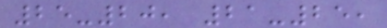25-20, 21-25,
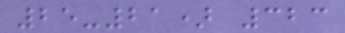25-21) 323
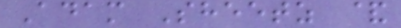Adam Sheetz &
